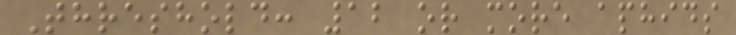Threshold: 12 or more aphids
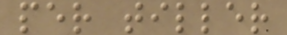per tiller
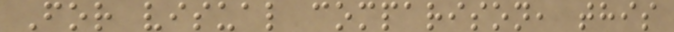For visual comparison, this
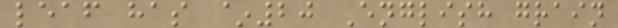leaf has ~20 English grain
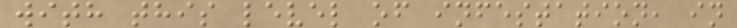with this level of infestation, in
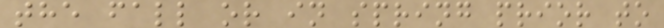the fall or in spring prior to
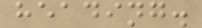heading.
